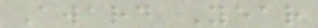Award Year
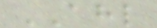AHL
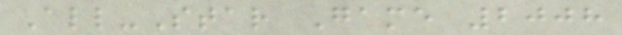All-Star Game 2008
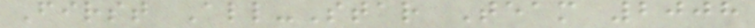First All-Star Team 2008
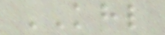KHL
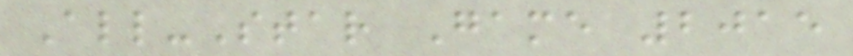All-Star Game 2015
